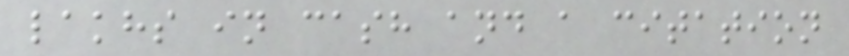lakhs in cash and a citation
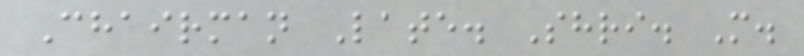Chairman Late. Shri. M.
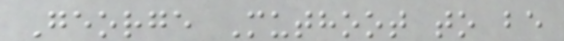George Muthoot to be
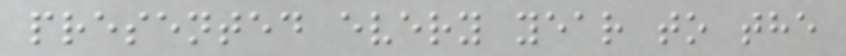presented every year to the
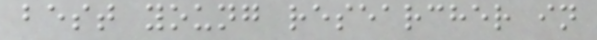best young researcher in
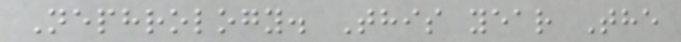Nephrology. This year The
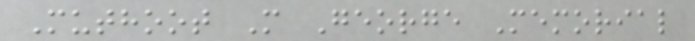Muthoot M George Memorial
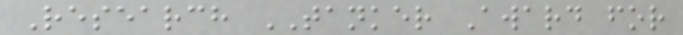Research TANKER Award for
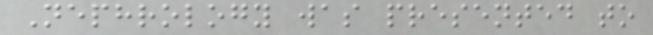Nephrology was presented to
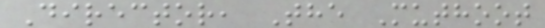Director, The Muthoot
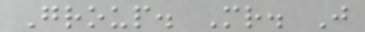Group. Mr. J
